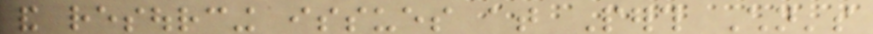and resourcing issues at Perth Children's
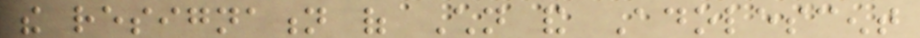the resignation of Children and Adolescent
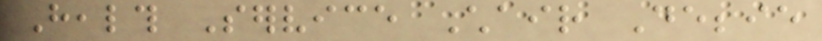Health Service Chair Debbie
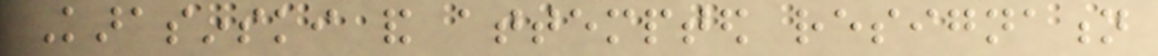Karasinski and attempted resignation
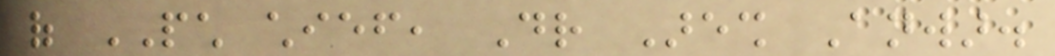of PCH chief, Dr Aresh Anwar.
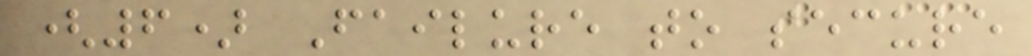(6) Failure to secure
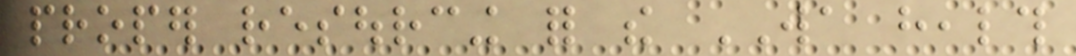proper resourcing for the WA health
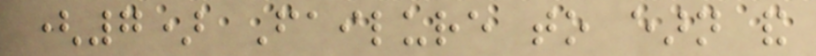(7) Failure to earn and
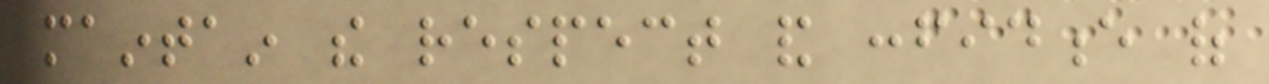maintain the respect and confidence of
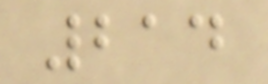214
